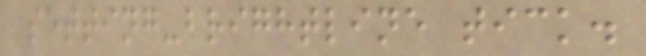setting-brightline tick.
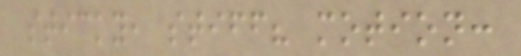sticky, stiff? motion:
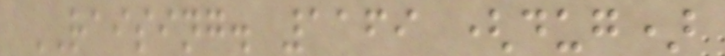RAISING. 1169 (dug)
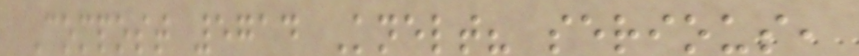Compost 5714 Knelt? serious,
